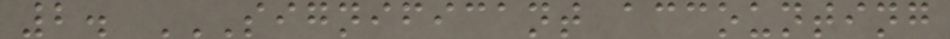2. SIGNIFICANT ACCOUNTING
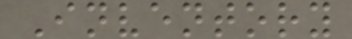Inventory
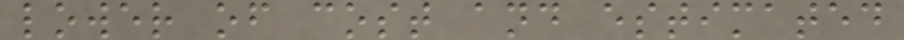lower of cost and estimated
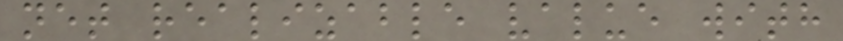net realizable value with
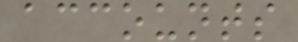accounts
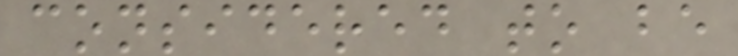considered to be
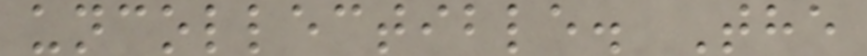uncollectible. The
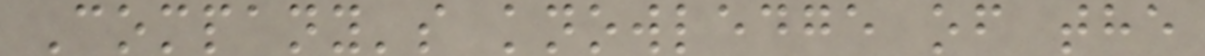Company's knowledge of the
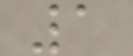1
